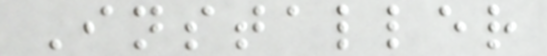Installer
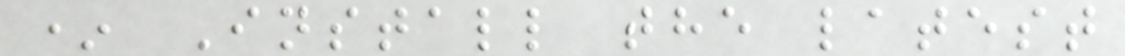* Install the latest
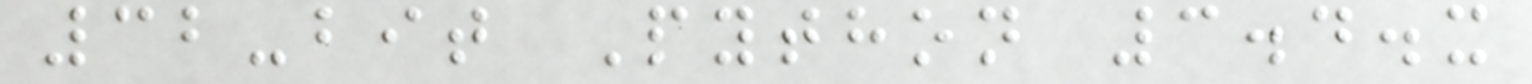32-bit Python 3.4.x
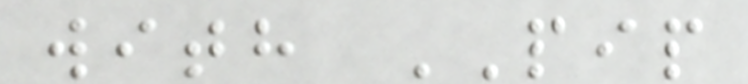with PIP
